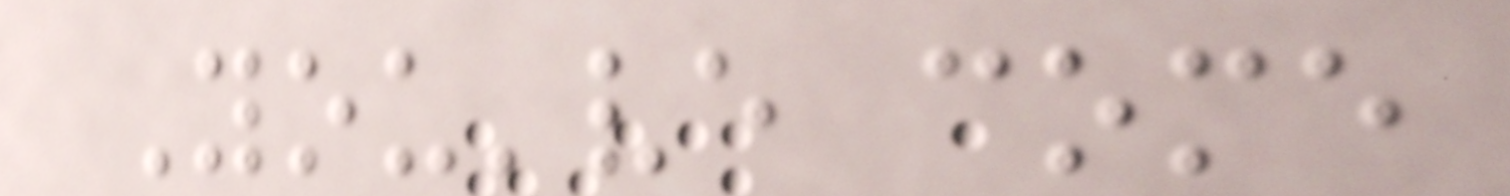You've come
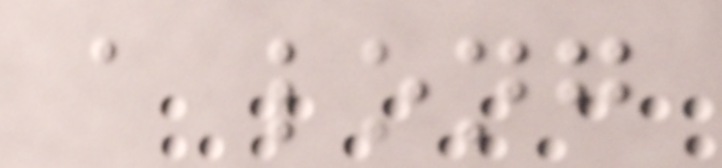a long
